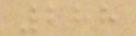288
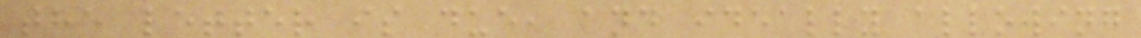the letter is due, and ideally allowing
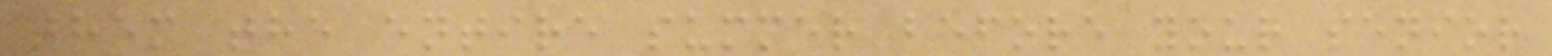them the entire summer before your senior
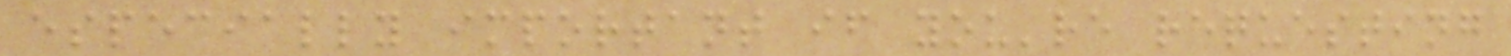especially important if you're requesting
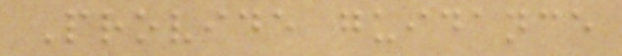Provide guidance
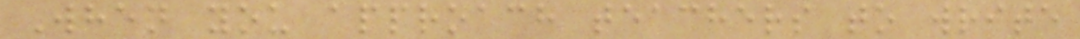When you approach teachers to write
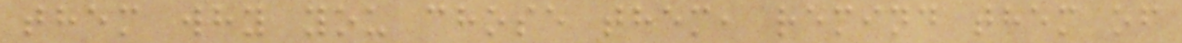them why you chose them, remind them of
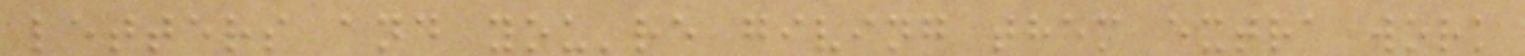letters and you're giving them extra work
